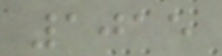1015
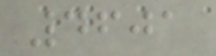4601
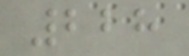228
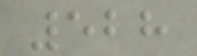528
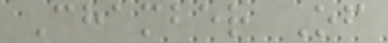Chamber Of
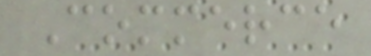Commerce
